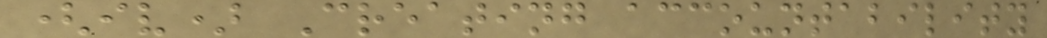(iv) Creating accountability
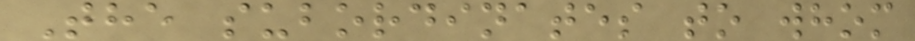The subordinates to whom
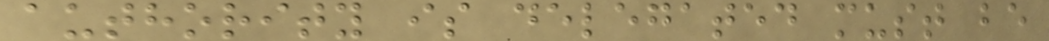authority is delegated must be
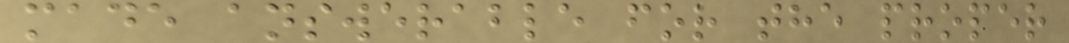made answerable for the proper
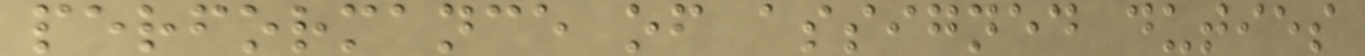performance of assigned duties
